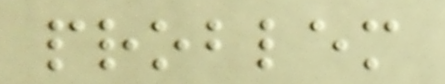problem
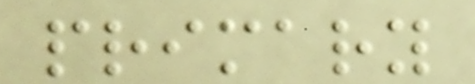primary
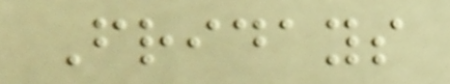Fridays
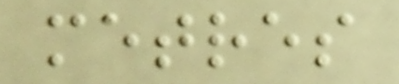metres
